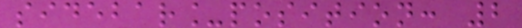sidebar_position: 2
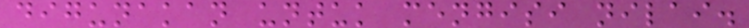digunakan untuk mengisi nilai.
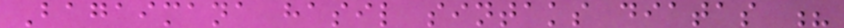Bagaimana hasil sintaks diatas ?
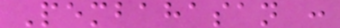Pembahasan :
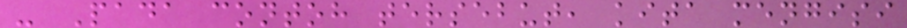- Pada contoh tersebut, kita mengisi
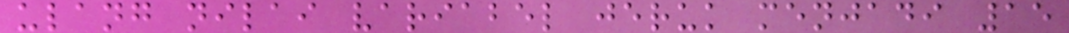ulang nilai variabel jeruk menjadi 15
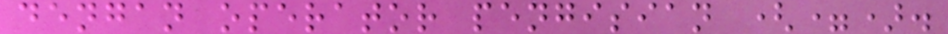dengan operator pengisian (=).
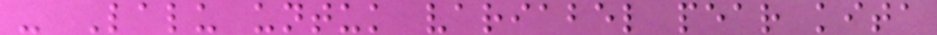- Lalu untuk variabel pear kita
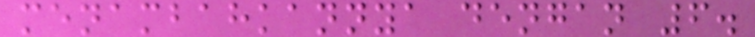menambahkannya dengan 6.
